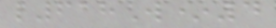l618W*4
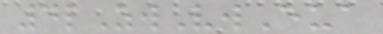4lZwVwEua
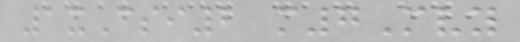1xCsi2 m7Mvy
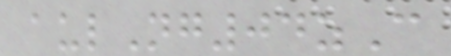aulNg04zC
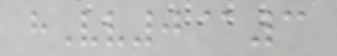hVv0@3
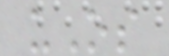uOs
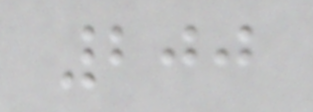200
